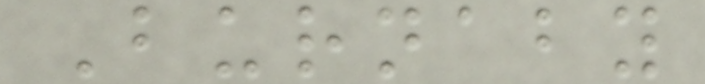Burnaby
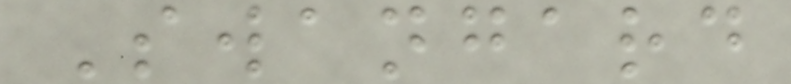Swangard
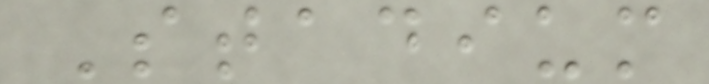Stadium
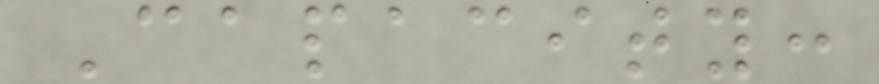Capacity:
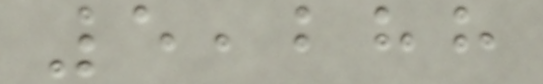5,288
